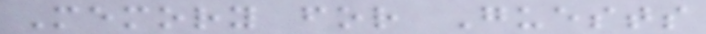Memory for Guests
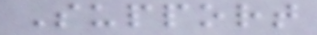Support
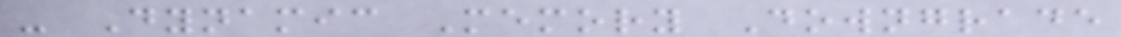- Dynamic Memory Downgrade
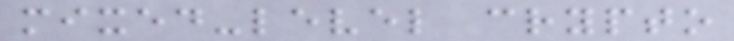mixed-level crypto
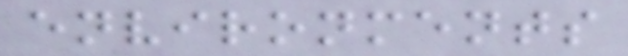environments
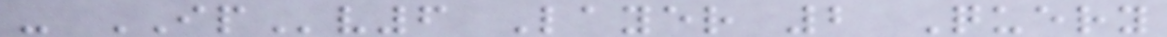- IPv6 Layer 2 Query
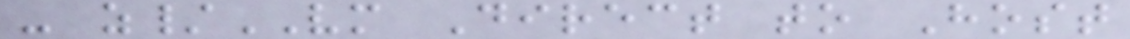- z/VM Direct to Host
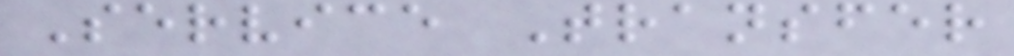Service Transfer
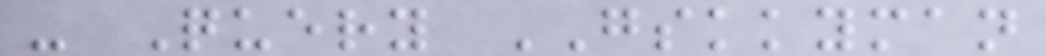- Query GSKKYMAN
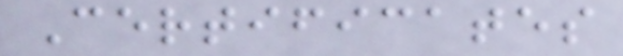Certificates
